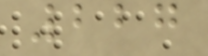227
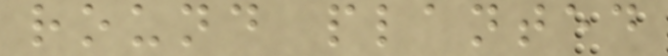round planted
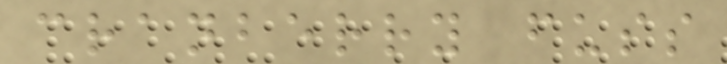cranberry fuss
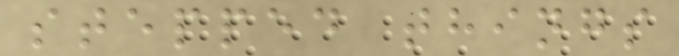stepped things
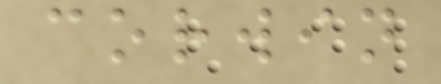corwin
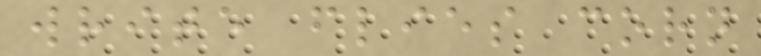write flies corn
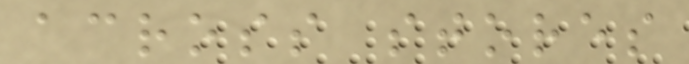across stores
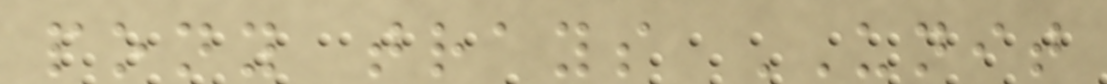pony trays UNIT
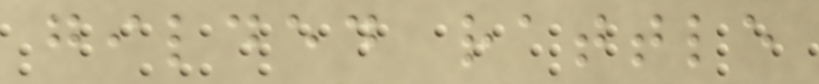gilded rattle
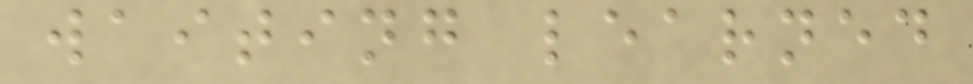waiting learned
